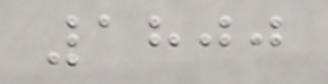1800
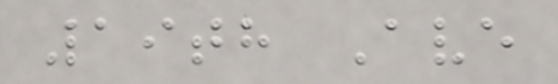19th Ave
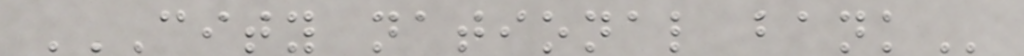CITY NATIONAL BANK
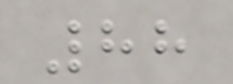88
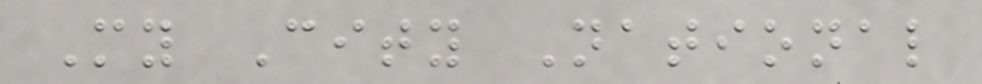My City National
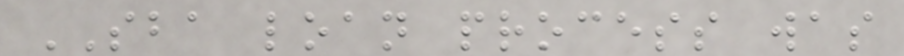SBA loan process was
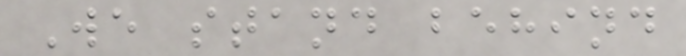We stand behind
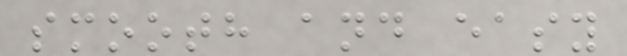smooth and easy
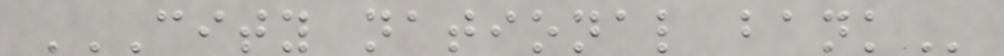CITY NATIONAL BANK
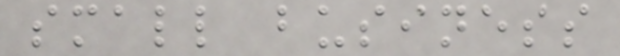small business
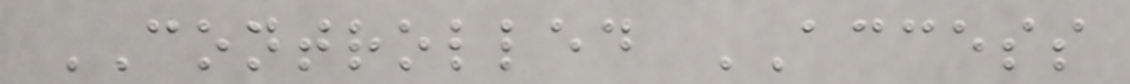CONTROLLED ACCESS
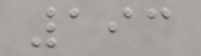193
